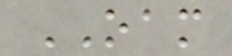OAM
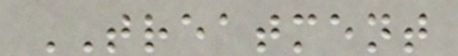TREATMENT
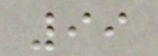99
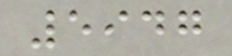5947
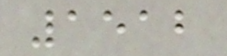1512
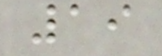19
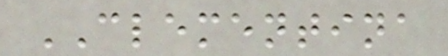CLEMENTINA
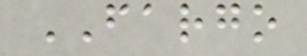FARGO
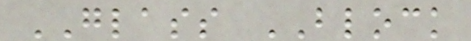GLASS BLOCK
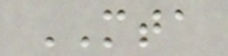MTA
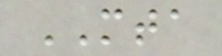MTA
